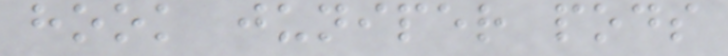hook juniper pods
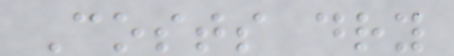Costs dry
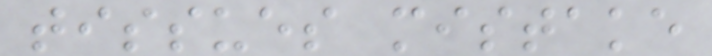tissues mistake
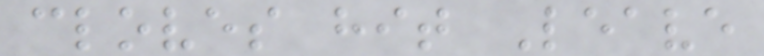cloves hit Leave
